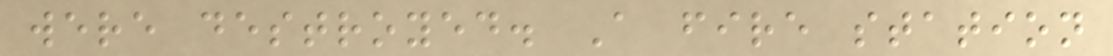were destroyed. A fire station
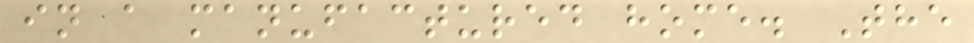in a manufactured home. The
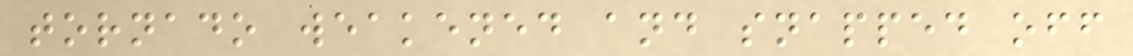tornado weakened and snapped off
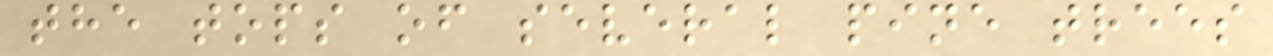the tops of several pine trees
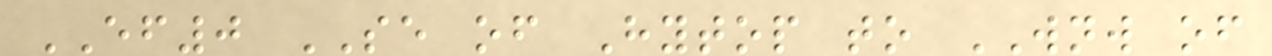EF0 SE of Hytop to WNW of
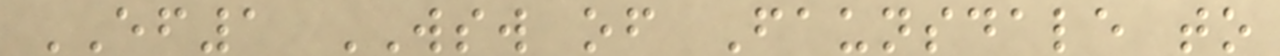EF1 WSW of Faunsdale to
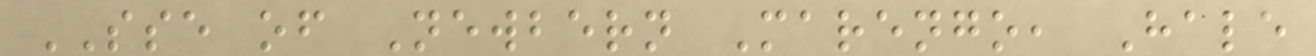SSE of Newbern Marengo, Hale
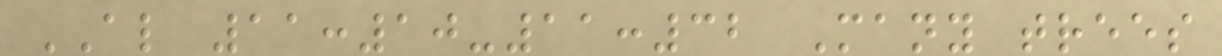AL 11:10-11:32 Many trees
